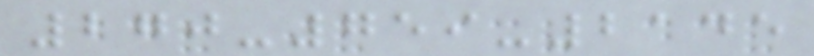270-759-2145
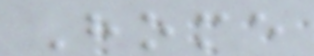Home
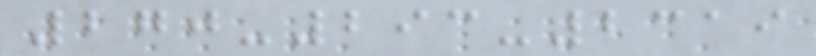270-293-2319
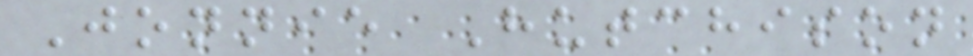Jonnie Hutchison
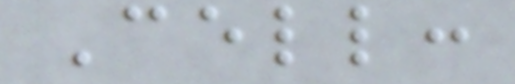Cell:
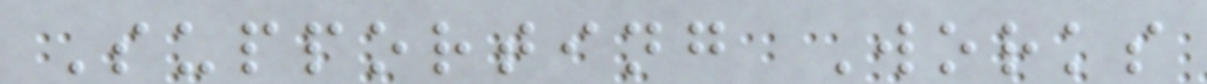Supporting Works
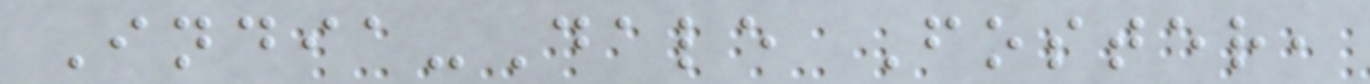India-Dale Foster,
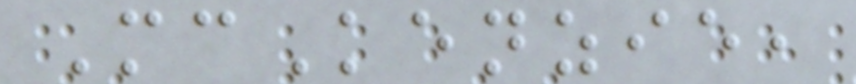McKenzie,
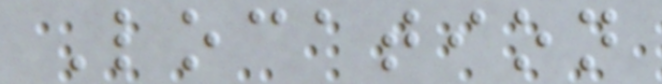Location
